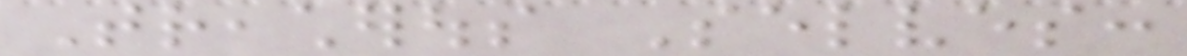Treacherous Selves:
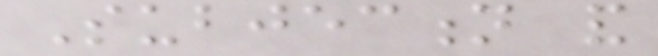Subjection and
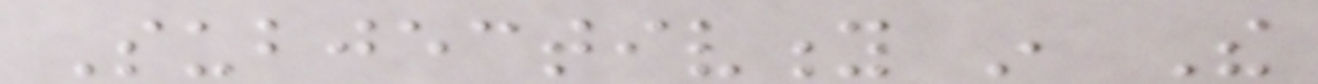Subjectivity in The
